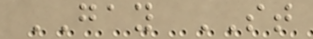GAY ST
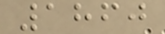1860
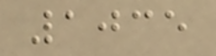1035
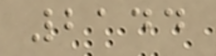2144
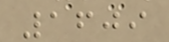1609
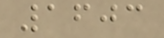1603
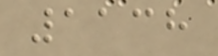1138
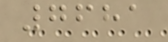7681
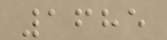1685
